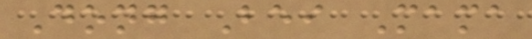Dong Bei Mama
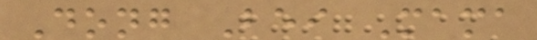Dong Bei Mama
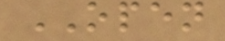OPEN
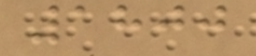1800
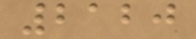2120
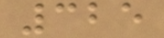325
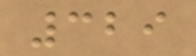329
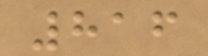816
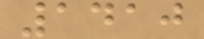1410
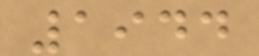1944
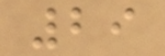29
